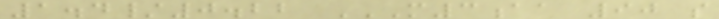1.4/0.22 M3AA 90 S
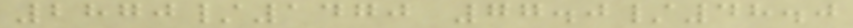2870/1470 77.0/48.0
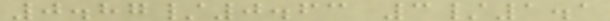0.87/0.63 3/1.1
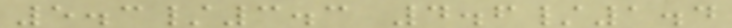5.3/3.3 4.6/1.4
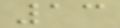13
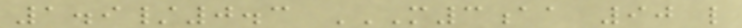1.9/0.3 M3AA 90 L
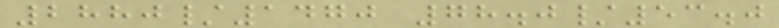2880/1470 78.0/53.0
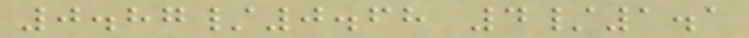0.87/0.68 4/1.1
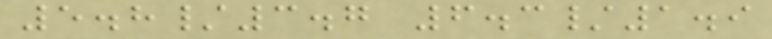5.8/3.7 6.3/1.9
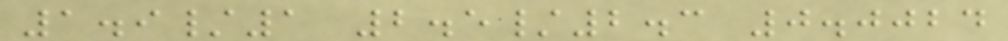1.9/1 2.5/2.3 0.0024
